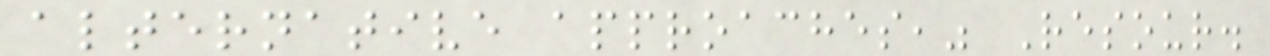alternative approaches," Resour.
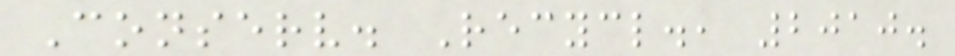Conserv. Recycl., 2010.
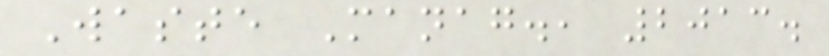Waste Manag., 2013.
